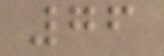76
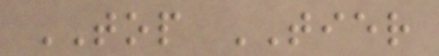TOP TIER
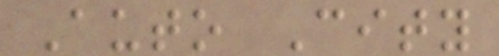Auto City
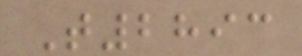T2893
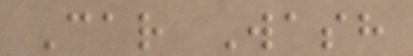Car Wash
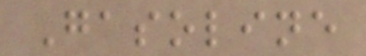Gasoline
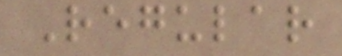Regular
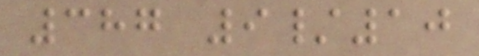387 9/10
